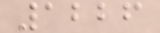1226
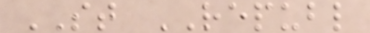ST REPUBL
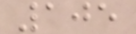105
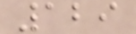129
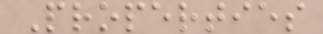Properties
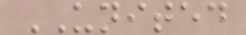UNITED
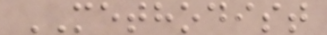METHODIST
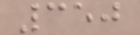350
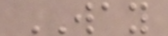WAY
